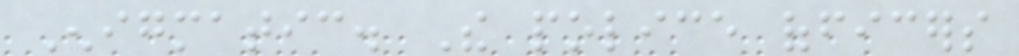Enigmatic. The police officers
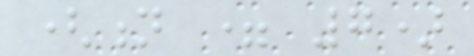(n = 7)
